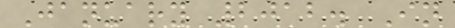January 2012. In
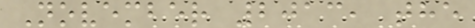November 2013, the
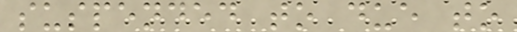suspended to due to
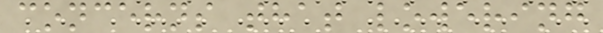concerns that lowering
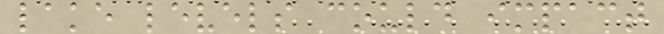lake levels could impact
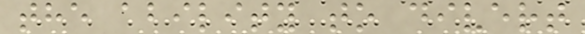the ability to divert
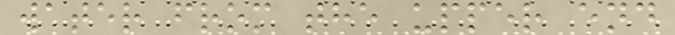water from the upper end
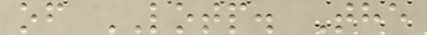of LOTP. The
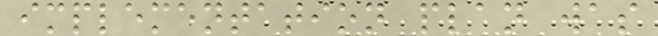implementation plan was
